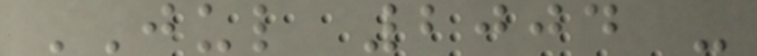JUL 2004 -
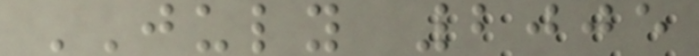JULY 2005
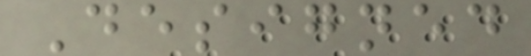Designed
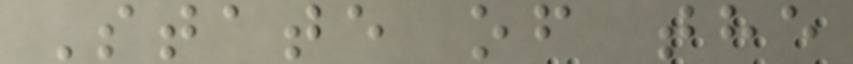State of the
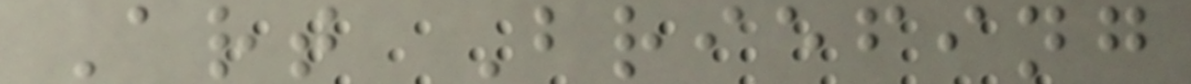Art Briefing
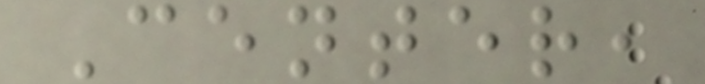Center,
